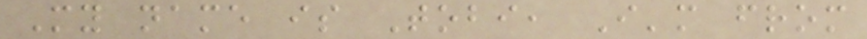My name is Tobi, I'm from
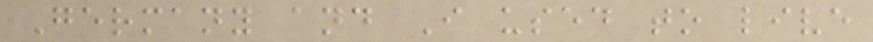Germany and I used to live
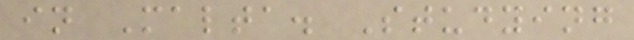in Malta. Studying
